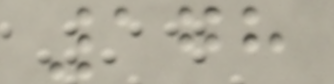178
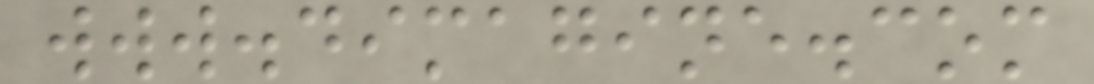www.dimagine.com
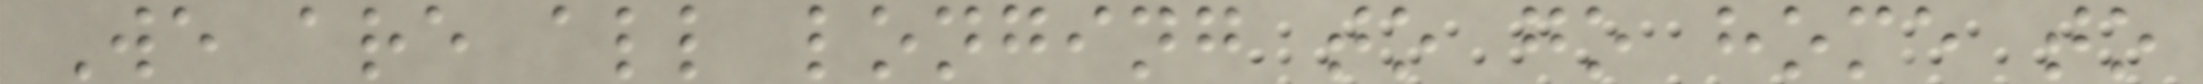We are all longing to go home to
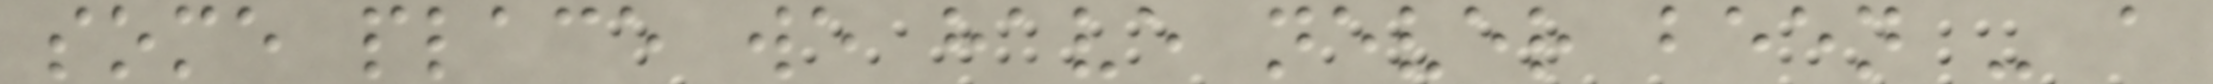some place we have never been - a
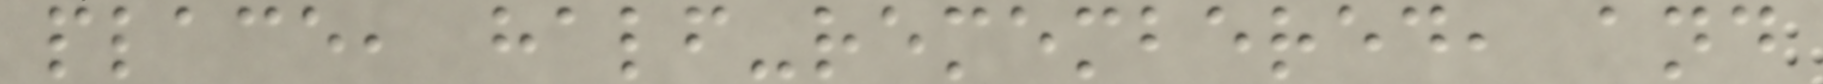place, half-remembered, and
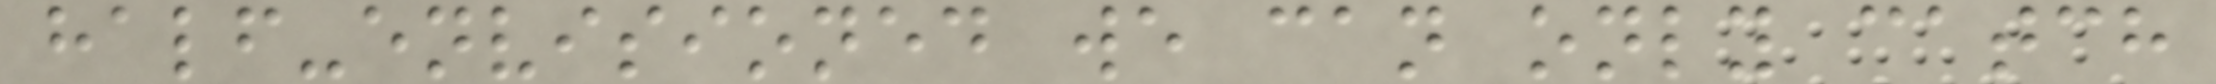half-envisioned we can only catch
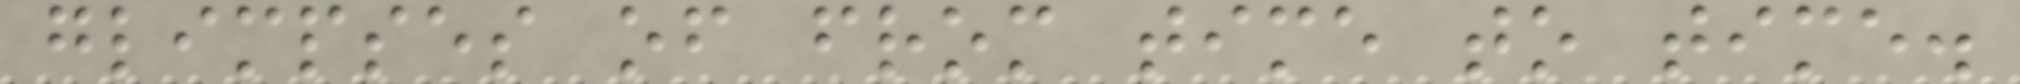glimpses of from time to time.
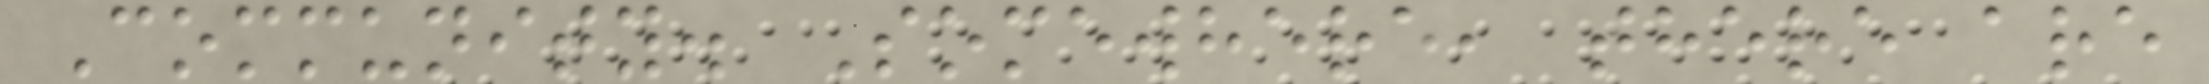Community. Somewhere, there are
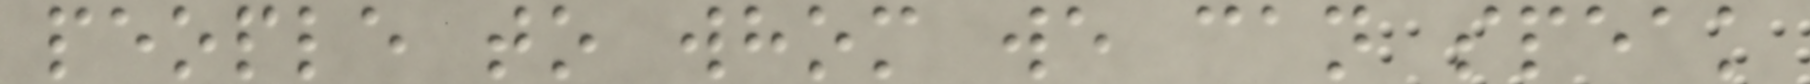people to whom we can speak
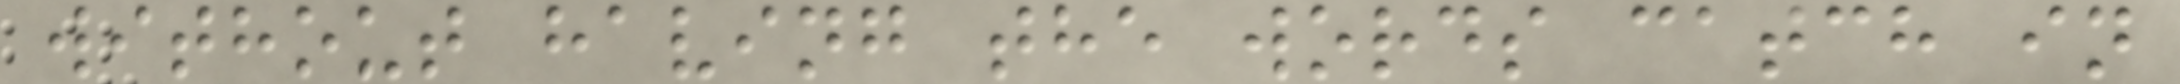without having the words catch in
